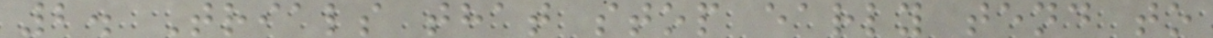2. Trials that stop early tend to
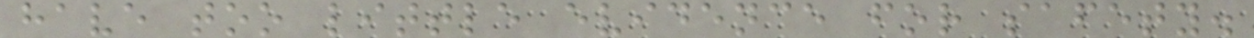have too little evidence for safety.
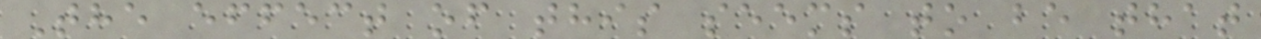The effect of this seems to be that
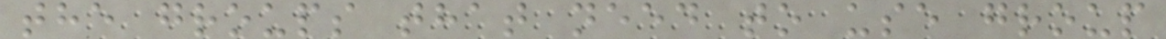the groups that need to use group
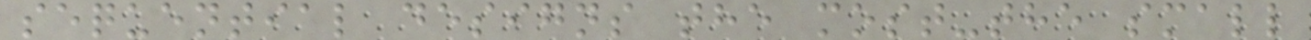sequential designs the most-the small
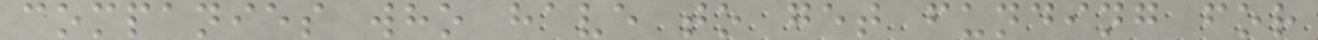companies who have to get funding for
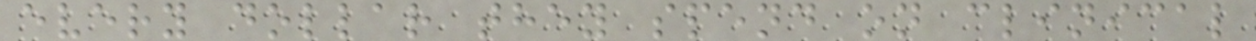every dollar they spend on clinical
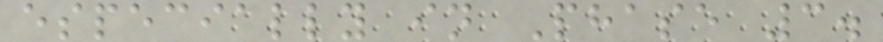especially in Phase 3.
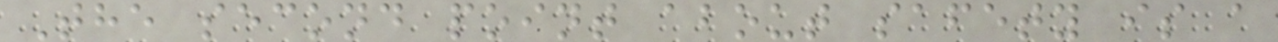The second point about safety is a
